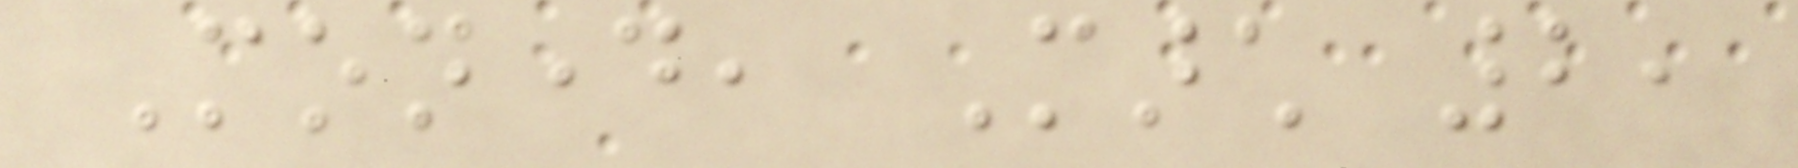Monday, March 2,
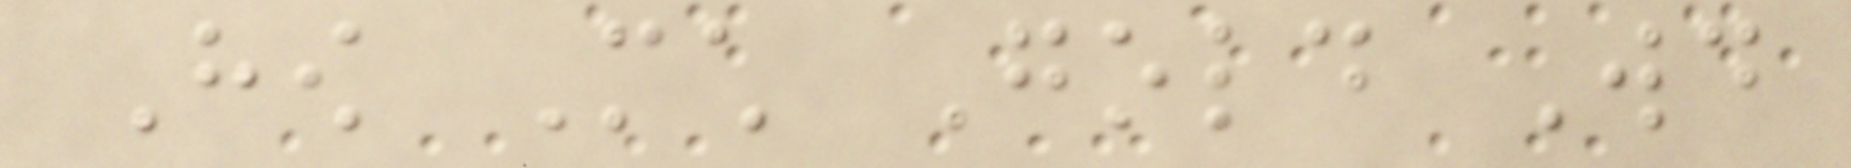How Much Gold Would
